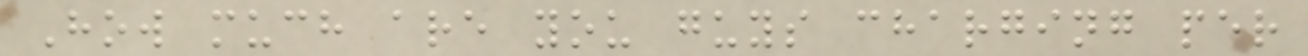How much are you guys charging per
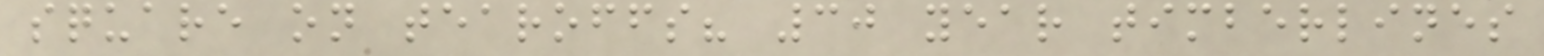square on tearoffs? 30 year timberlines
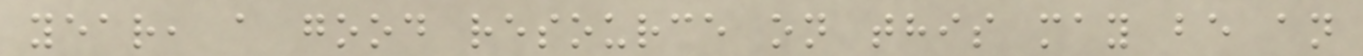year, a good resource on this may be an
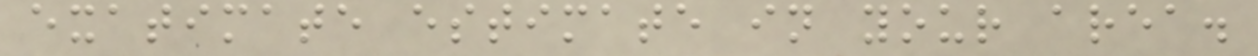exatimate estimate in your area.
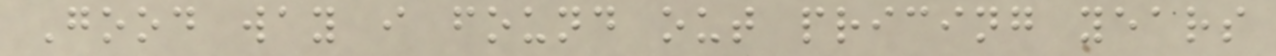Good way i found out pricing years
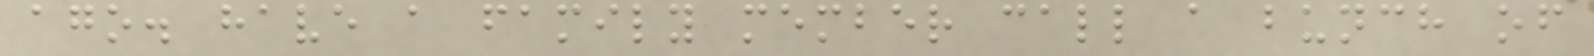ago. have a family member call a bunch of
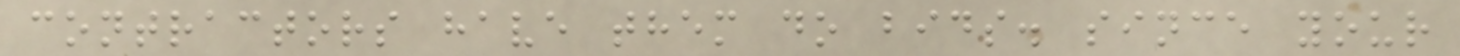contractors have them do bids. since your
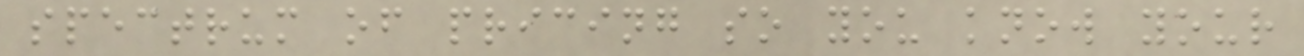spectrum of pricing so you know your
